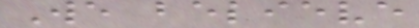We believe
